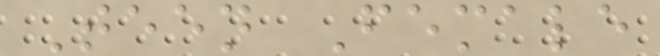Teen Female
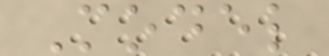Model
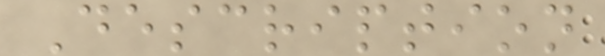Description
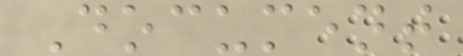Document
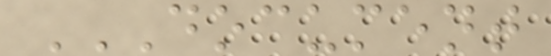DOCUMENT
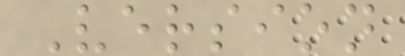Version
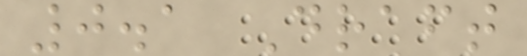0.1 Draft
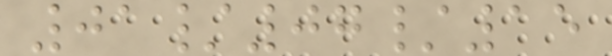01/07/15
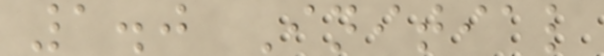1.0 Initial
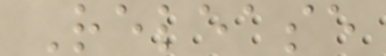Release
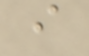i
